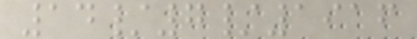14/7/1916
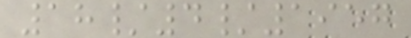18/4/1957
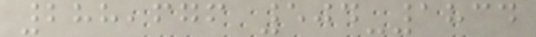288,676 504-1834
